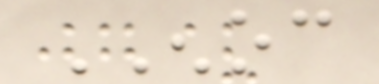ENOC
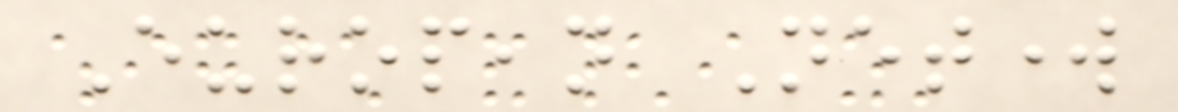European Network
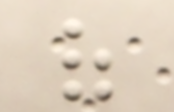of
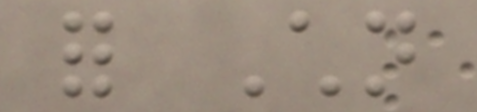for Children
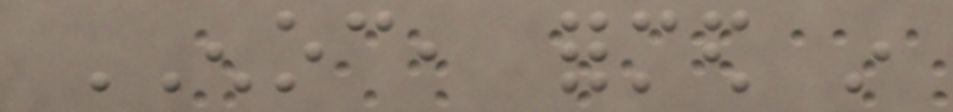ENOC, formed in
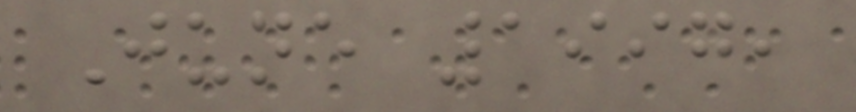June 1997,
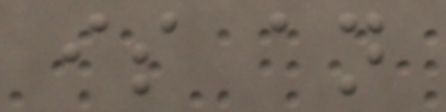is an
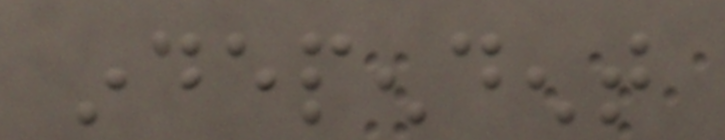independent
